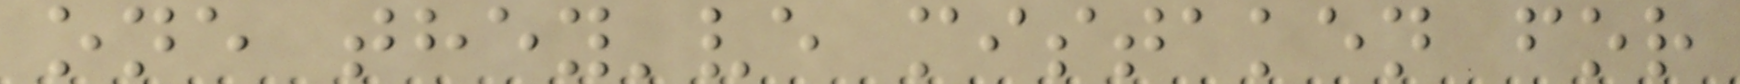one they've mistaken for
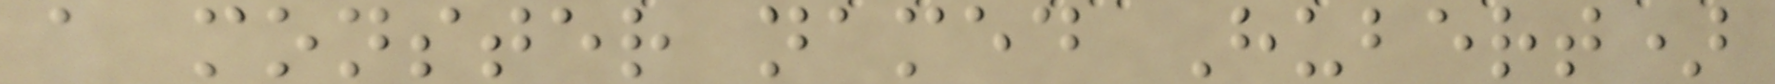a monster named Hubert)
